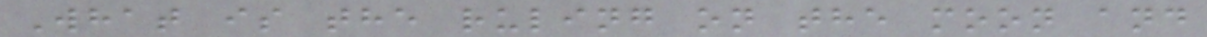What is the ruling on the moon and
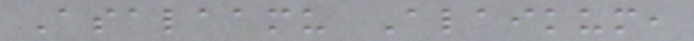Asalaamu Alaikum,
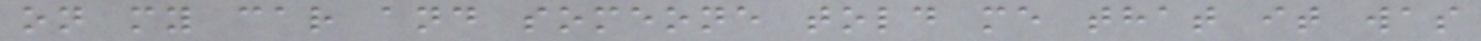on my car and someone told me that it was
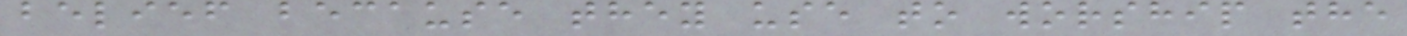belief because they use to worship the
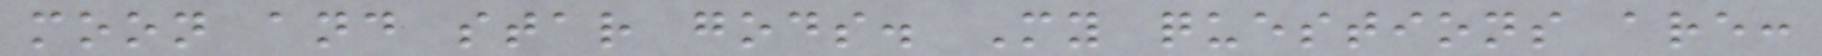moon and star gods. My questions are:
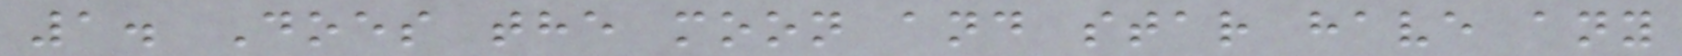1. Does the moon and star have any
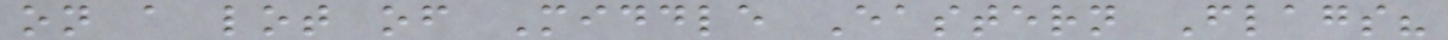on a lot of Middle Eastern Flags?
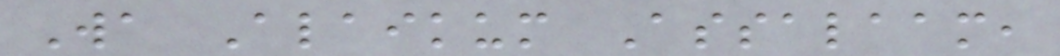Wa Alaikum Assalaam,
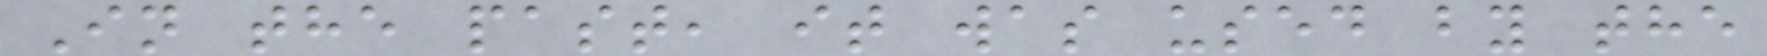In the past, it was used by the
